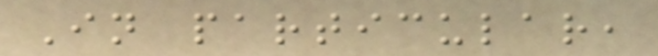In particular,
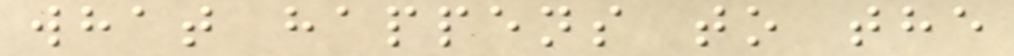what happens to the
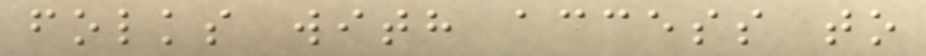folks with access to
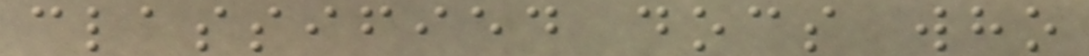classified docs who
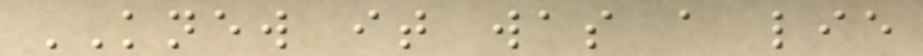KNEW it was a lie
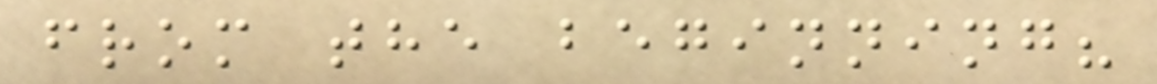from the beginning?
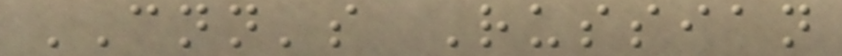CNN's Russian
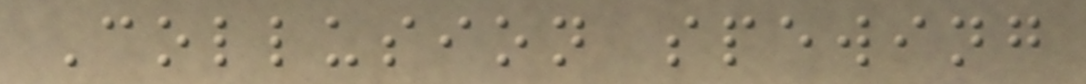Collusion spewing
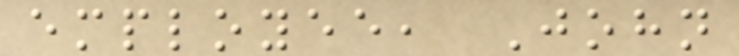employee, John
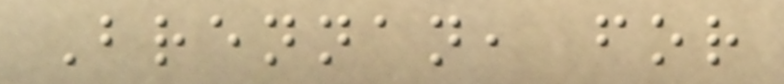Brennan, for
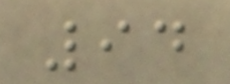94
